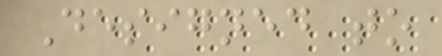Designed to
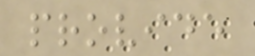provide
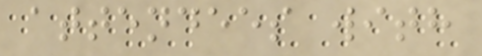attendees with
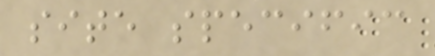site specific
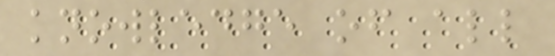knowledge of all
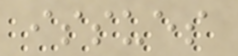issues
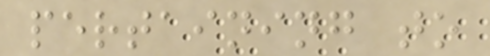pertaining to
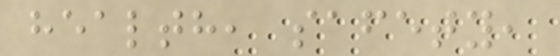health, safety,
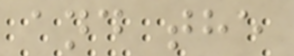and the
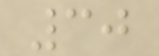30
